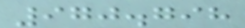970.798
